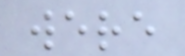were
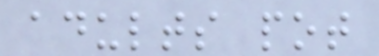adults pot
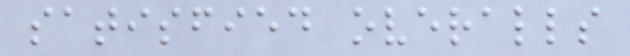satisfied overalls
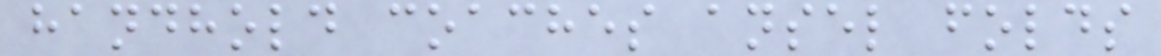handhold coaches ansel folds
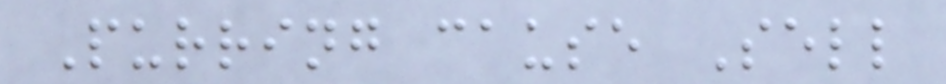Purring cause Sell
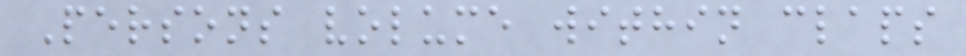Persons volume within claps
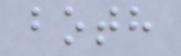both
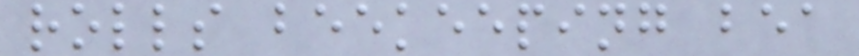rolls beekeeping bea
